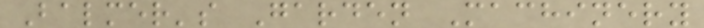Balmer's Garden Machinery
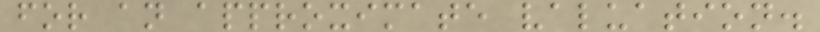for an approximate valuation.
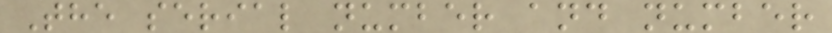The serial number and number
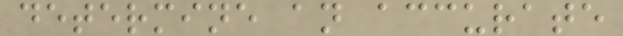determine an accurate
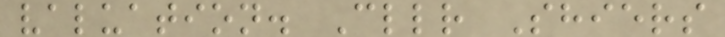valuation. Cllr Shiers
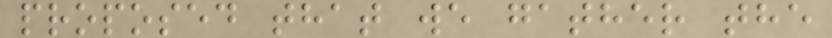proposed that we gather the
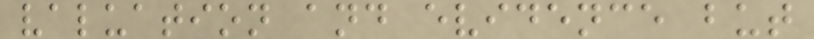valuation and evidence but
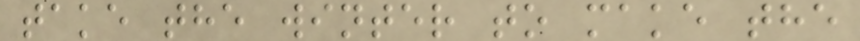take the winter to make the
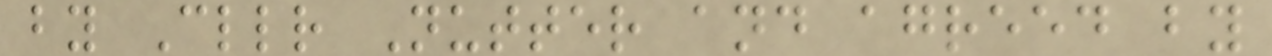by Cllr Nutter and agreed by
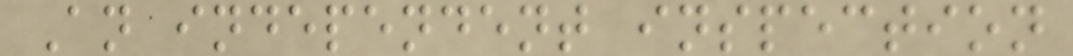An independent inspection
